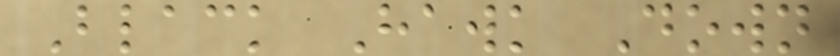Black Hawk Down
